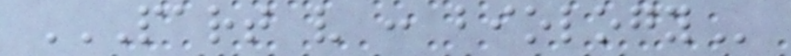PART V : BIOLOGY
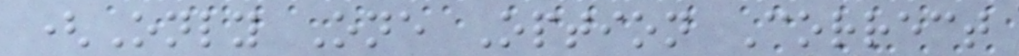(Only One Option Correct
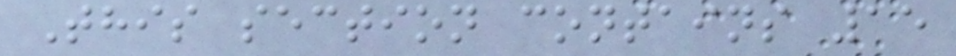This section contains 15
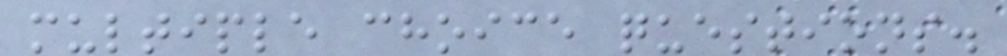multiple choice questions.
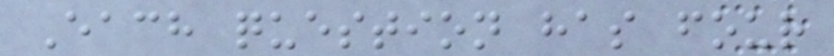Each question has four
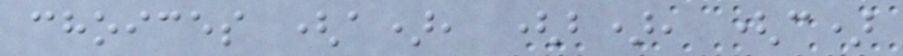choices (a), (b), (c)
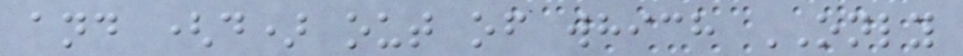and (d) out of which ONLY
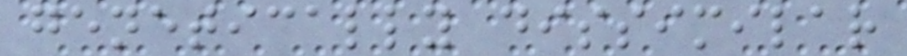genetically dissimilar
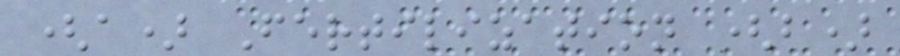(a) Fertilization (b)
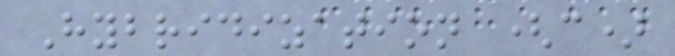Hybridization (c)
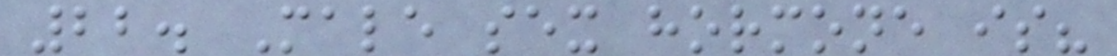22. Male sex hormone is?
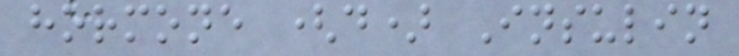hormone (d) Insulin
